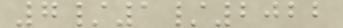7/1/2022
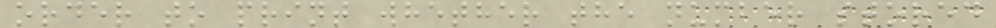order to print whether the number stored
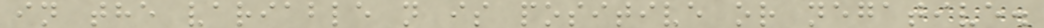in the variable n is positive or negative.
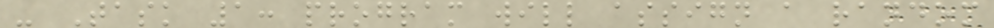- Task 1: program will assign a random
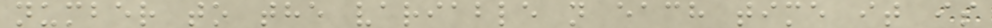number to the variable n each time it is
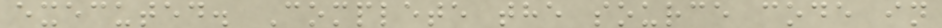executed. Complete the source code in
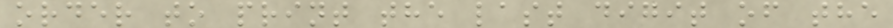order to print the last digit of the
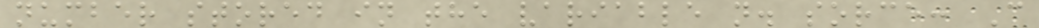number stored in the variable n. sorce: C
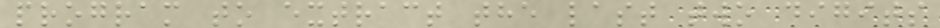program to extract the last two digits
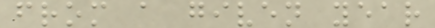from a given year
